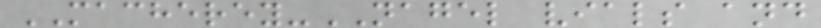MACHEREY-NAGEL vials and
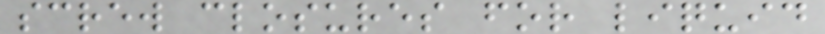screw closures for liquid
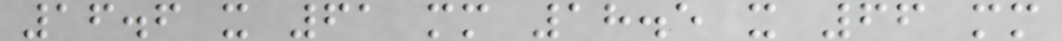16.6 x 61 mm 18.5 x 66 mm
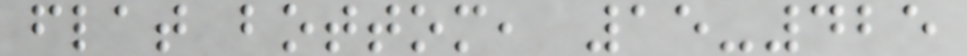flat bottom, 15-425
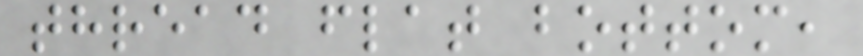thread flat bottom,
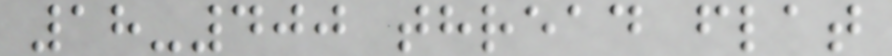18-400 thread flat
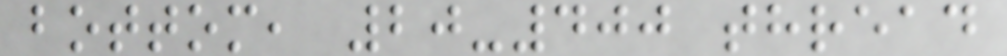bottom, 20-400 thread
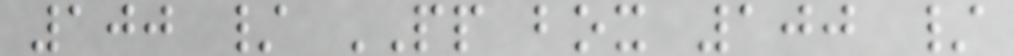100 / PP box 100 /
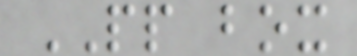PP box
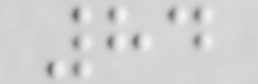84
